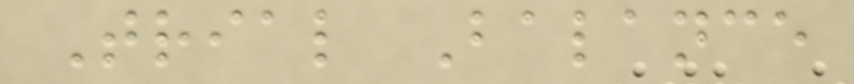Trial Balance
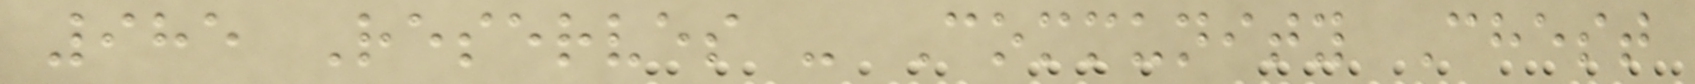985 Reserves - Community Chest
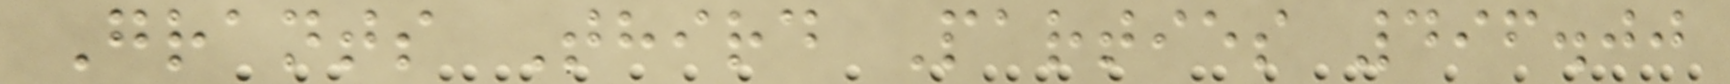Grants Third Parties 496.00
